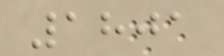1801
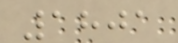1801
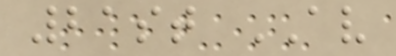21st AV
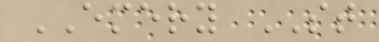EMERY ST
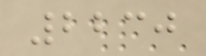2230
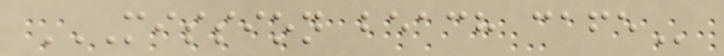MISSION BEACH CAFE
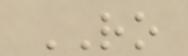RO
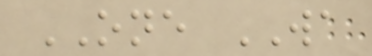ONE WA
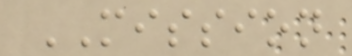MISSION
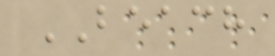BEACH
